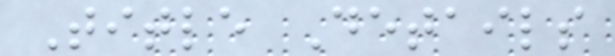Title Details
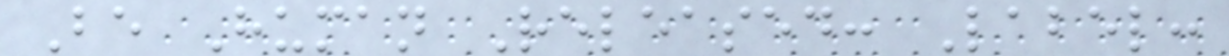Be Human Released: Label:
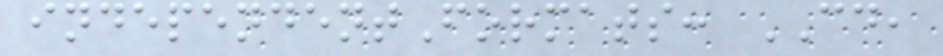independentFormats: CD,
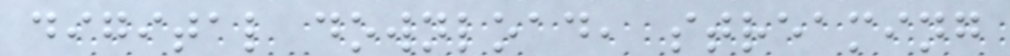digital download, streaming
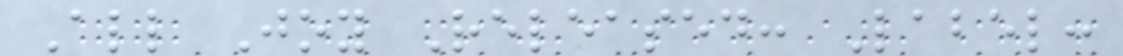All Joy Released: Label:
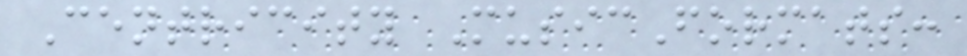Centricity MusicFormats:
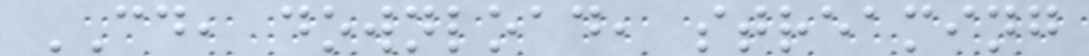CD, download, streaming
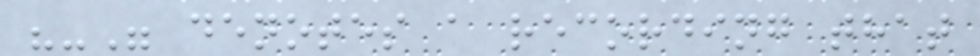"-" denotes a recording that
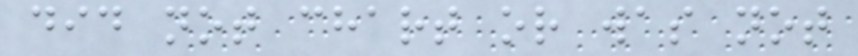did not chart or was not
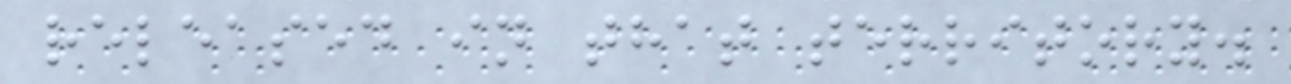released in that territory.
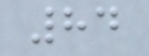84
